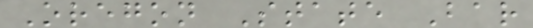Oregon State Bar
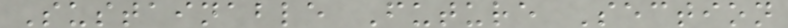Sustainable Future Section
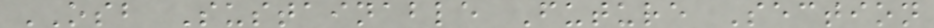OSB Sustainable Future Section
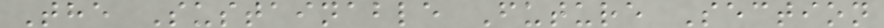The Sustainable Future Section
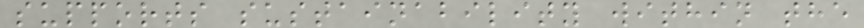supports sustainability within the
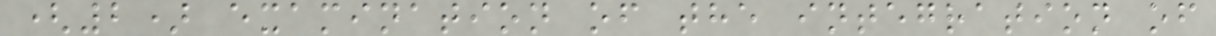(2) examination of the integration of
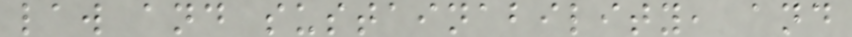law and sustainability, and
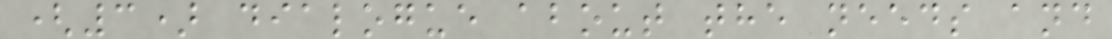(3) dialogue about the needs and
